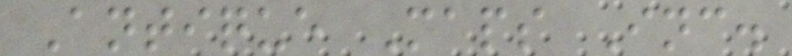Antique Maps Inc.
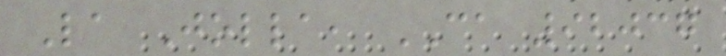La Jolla, CA 92037
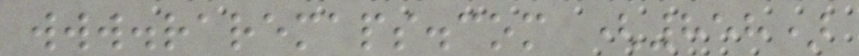www.raremaps.com (858)
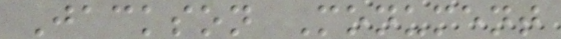Jackson Monument
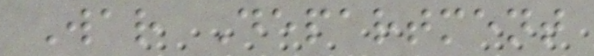War Department
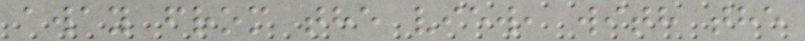away from the view, with the
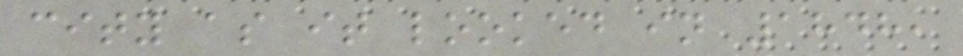city as it looked in 1848,
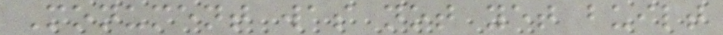Monument was not yet built
